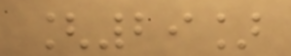[29]
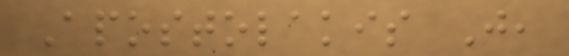Apostolakis J,
